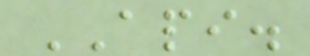API.
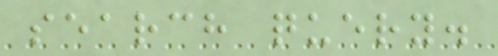search query.
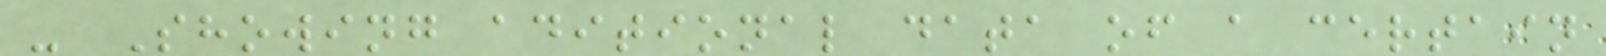- Showing aditional data of a certain
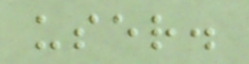user.
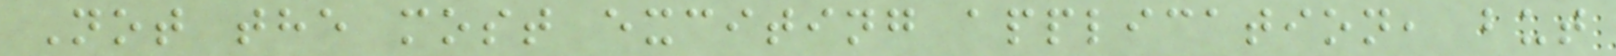Not the most exciting application, but
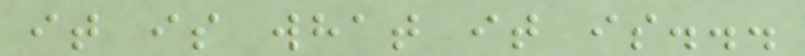it is what it is...
